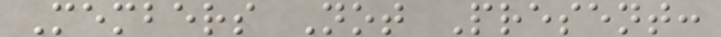Members Not Present:
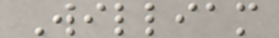William
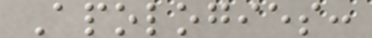Apologies:
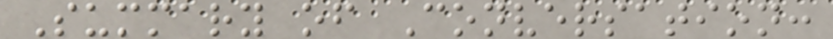Summary of Conversation:
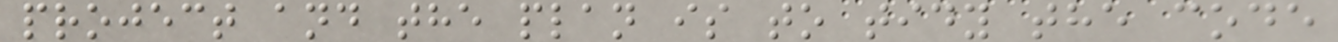project and the plan is to tidy the code
